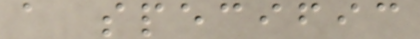a specific
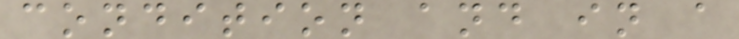condition and in a
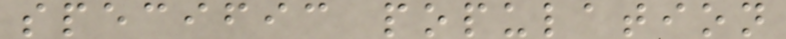specific population
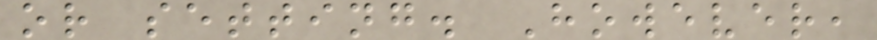or setting. However,
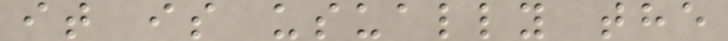it is usually the
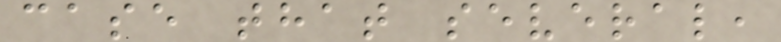case that several,
